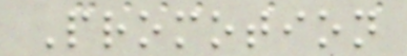Promotion
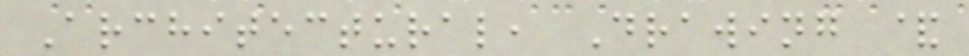Architectural, Drawing &
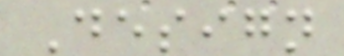Design
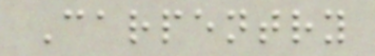Carpentry
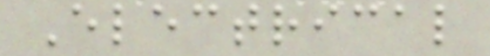Electrical
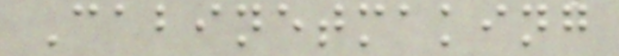Cabinetmaking
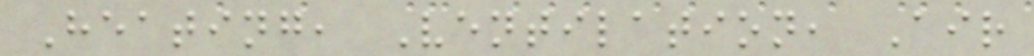Heating, Ventilation, Air
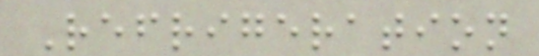Refrigeration
